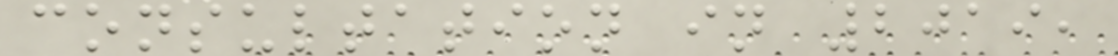consultation in 2019,
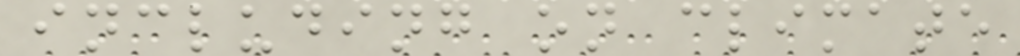including on climate
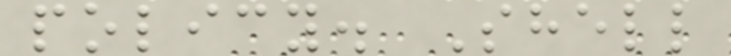policy. Shell
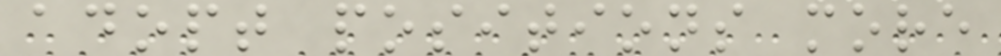adopt positions more
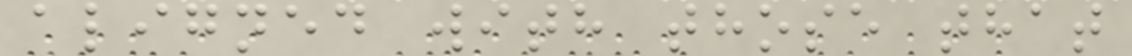aligned with those that
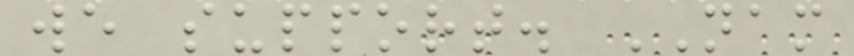we support. NAM
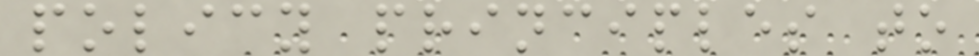policy principles to
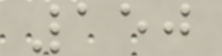150
